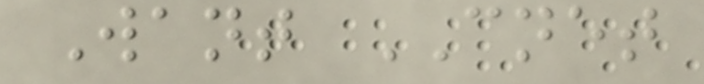Want CNET
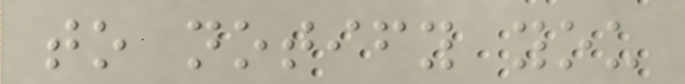to notify you
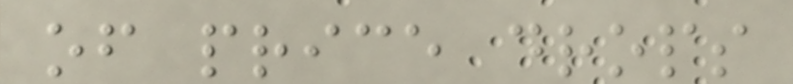of price drops
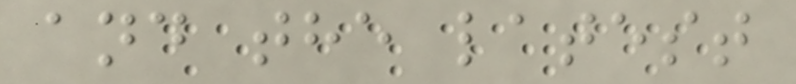and the latest
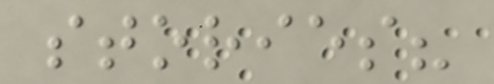stories?
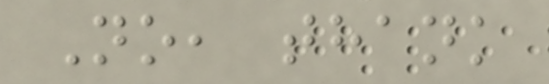No, thank
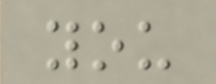you
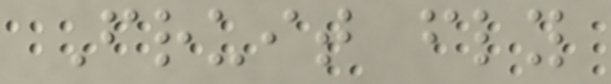Fruit fly
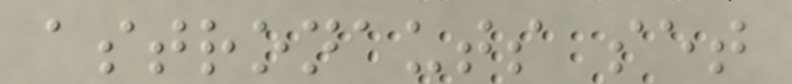astronauts set
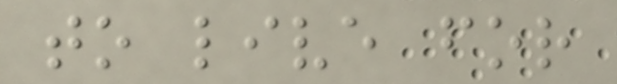to live for
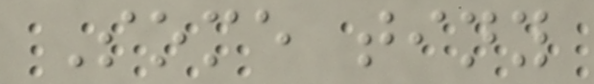Some tiny
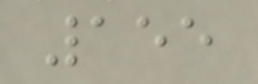155
